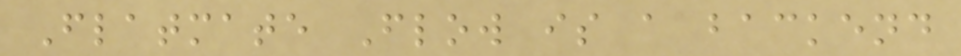Flatmate Flow is a backend
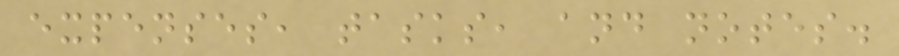expenses, tasks, and notes.
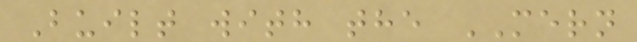Built with the MERN
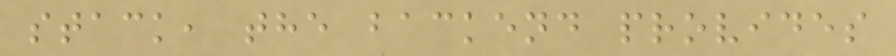stack, the backend provides
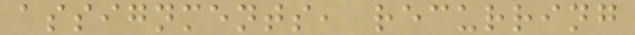assignments, recurring
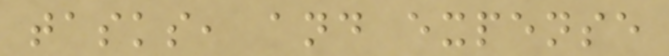tasks, and expense
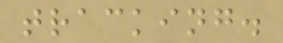tracking.
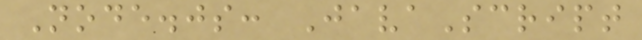Node.js: JavaScript
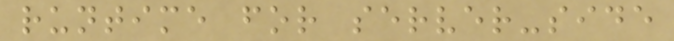runtime for server-side
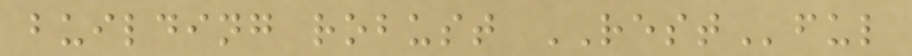building robust RESTful
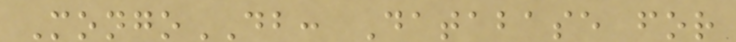MongoDB: Database for
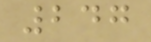247
